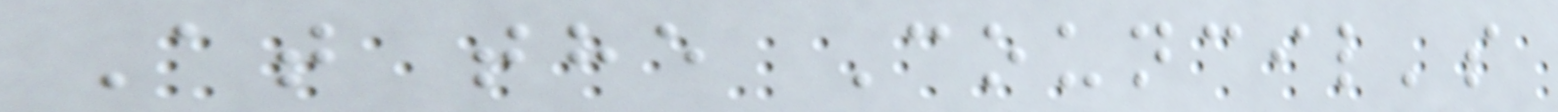At the Council's
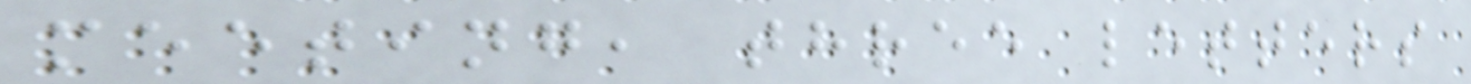meeting, three letters
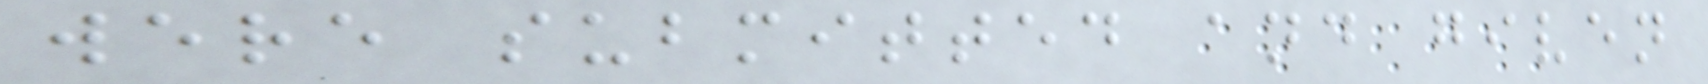were submitted and given
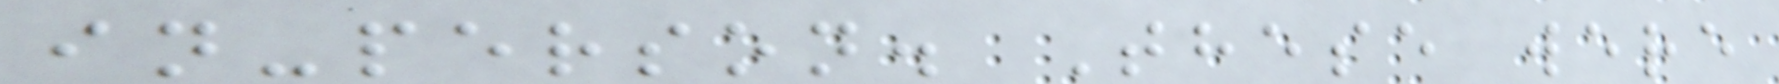in-person. These were
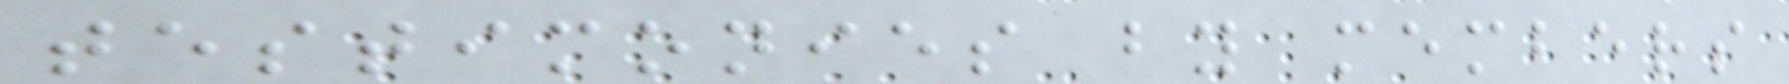testimonies by members
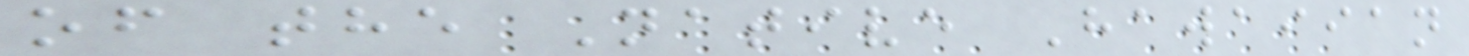of the Native Hawaiian
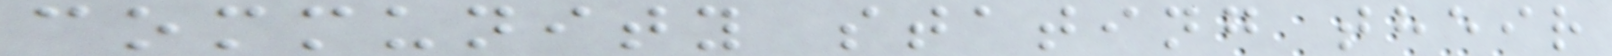community stating their
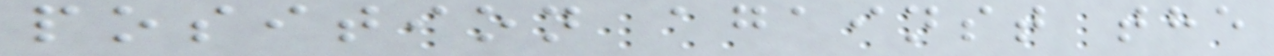position against the
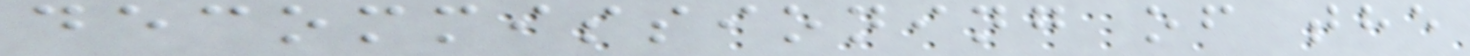decommissioning of the
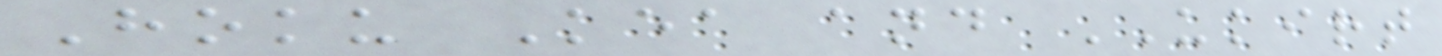Hoku Kea and UKIRT
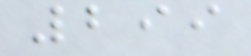299
